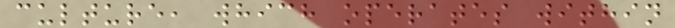culture, which operates within
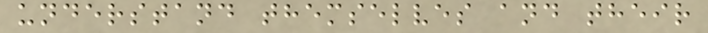understand themselves and their
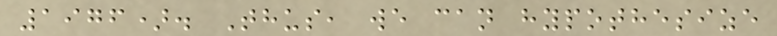1976). Thus, we can hypothesize
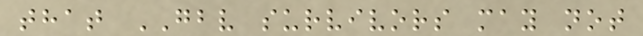that GBV survivors may not
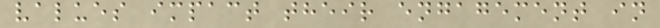values impact their engagement in
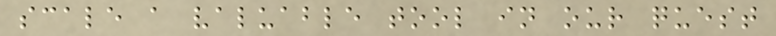scale a valuable tool in our quest
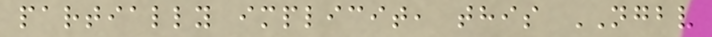partially implicit, this NGBV
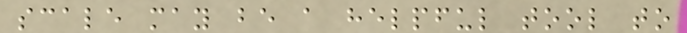scale may be a helpful tool to
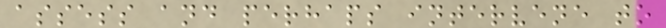assess and perhaps intervene to
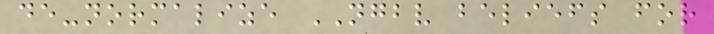de-normalize NGBV beliefs for
